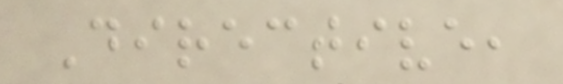Directive,
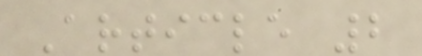Article 2
